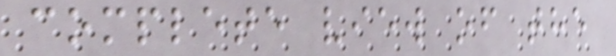complete view of the
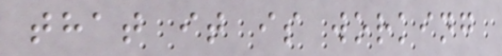that it is working
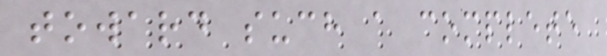toward such a complete
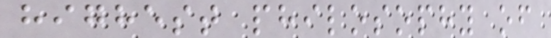highest philosophy of
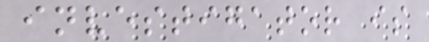investigator is
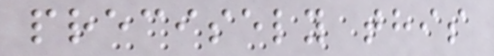precisely this
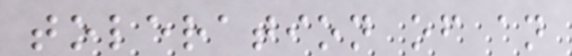toleration of an
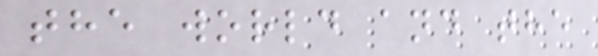the world and the
